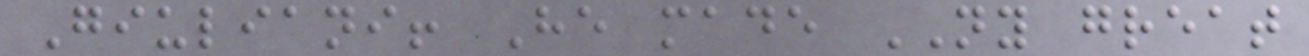Giuliani! He made NY great
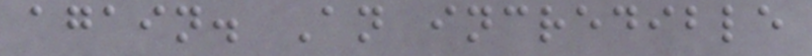again. An incredible
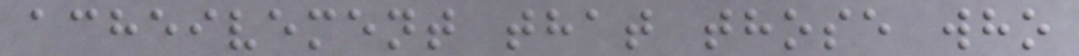acheivement that those who
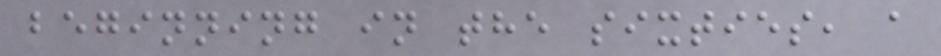beginning in the sixties, a
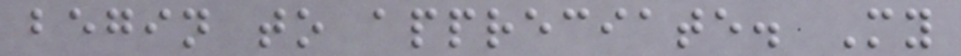begin to appreciate. My
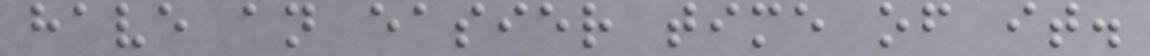have an easier time of it.
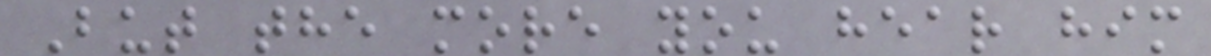But the more you hear him
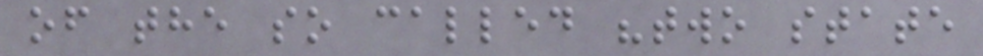of the so called "two state
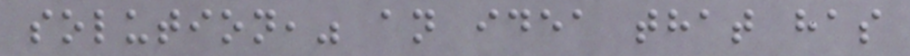solution," an idea that has
